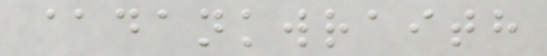@dankwraith
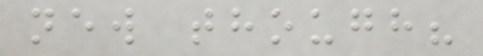new though?
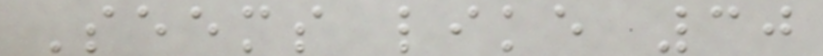Seems like 30
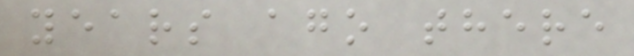years ago there
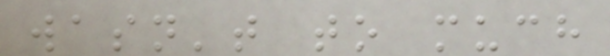wasn't to much
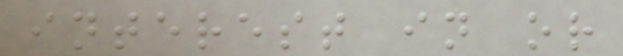interest in or
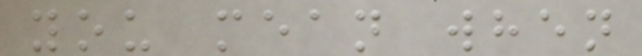you mean when
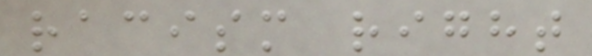racism right
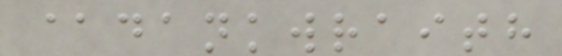@dankwraith
